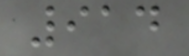914
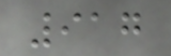917
